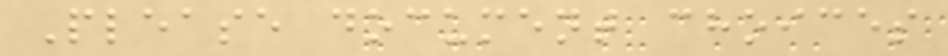Please document choices
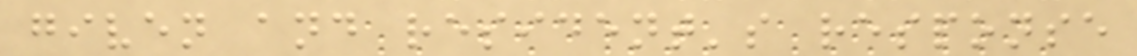given and resident's response
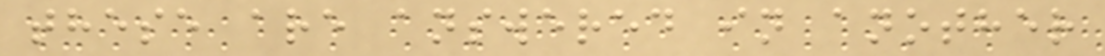these are answered in another
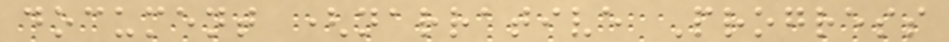document (narrative Progress
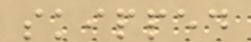skipped
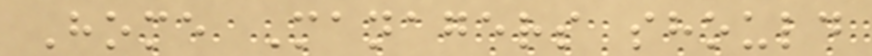Home Managers should
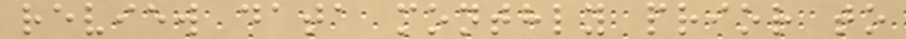review data monthly prior to
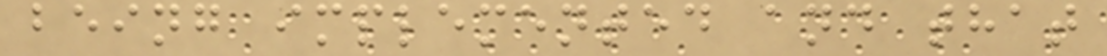being implemented and that
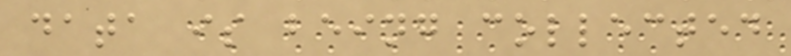data is being collected
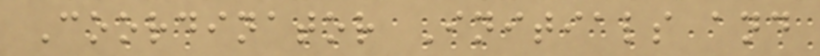Coordinator Initials and
